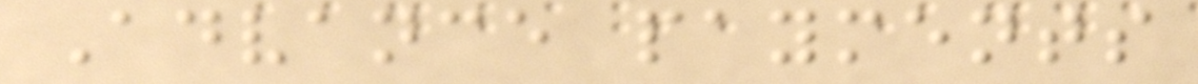Advance payments
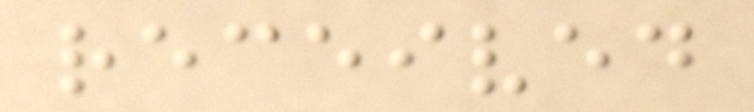received
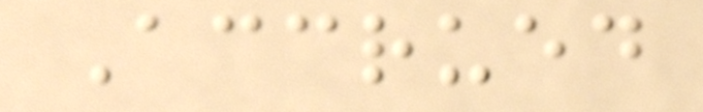Accrued
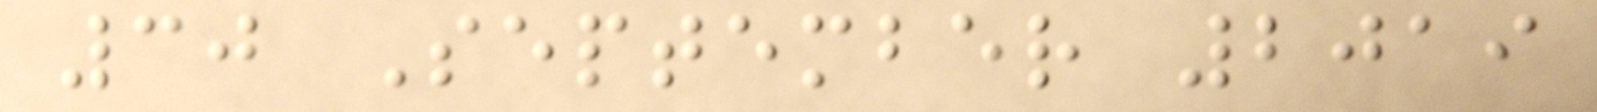30 September 2019
